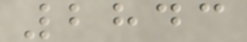2843
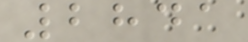2841
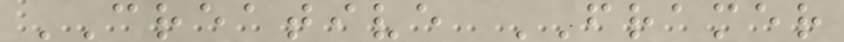CREATIVE FRAMER
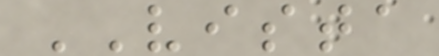VISTA
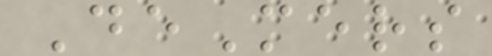DeMers
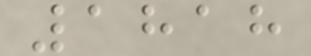1818
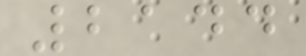2144
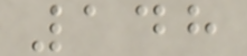148
